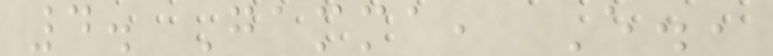4. Gamma, E.,
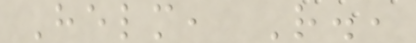Helm, R.,
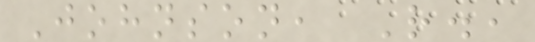Johnson, R.,
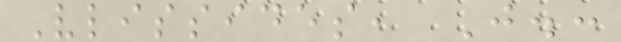Vlissides, J.:
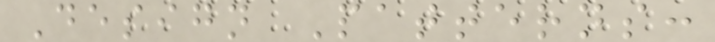Design Patterns:
